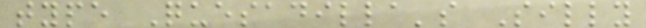type Quesadilla's Silly
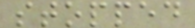stopped
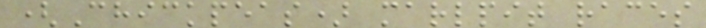(Chickpeas) marlpit races
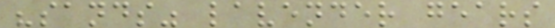"sands" lavender gears
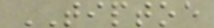TIPTOE
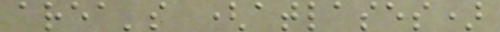area's (atlases)
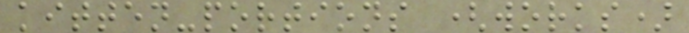kitten-portions (works)
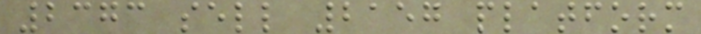2373 sell 2157 platform
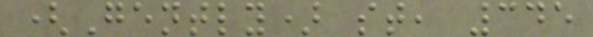(Gently) st, 345
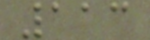113
